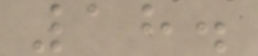18.
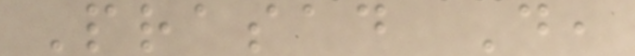Prasad D,
